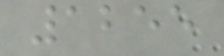1255
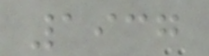1937
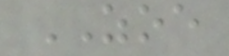ZOE
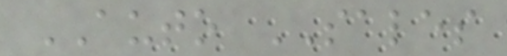AUTO SALES
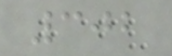302
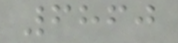6860
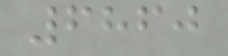6860
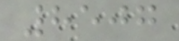8507
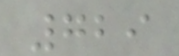729
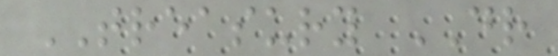TREASURY DR
